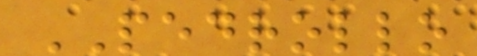PEDROLLO
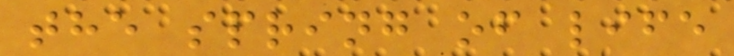the spring of life
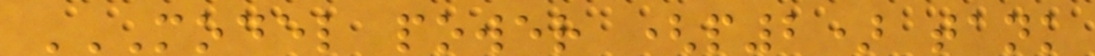MODEL POWER (P2) TANK
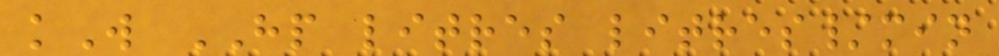kW HP litres litres/min
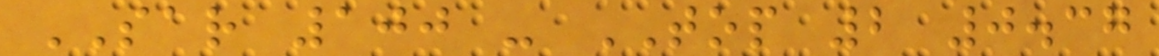SAR 100 - TOP 2 0.37
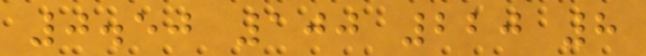0.50 100 220 8
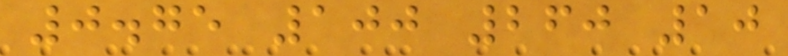0.75 100 260 10
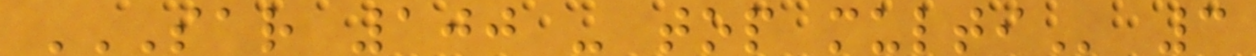SAR 100 - TOP MULTI 3
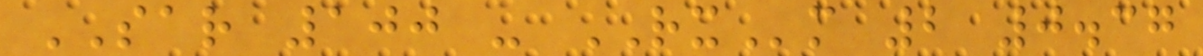SAR 100 - RXm 2 0.37
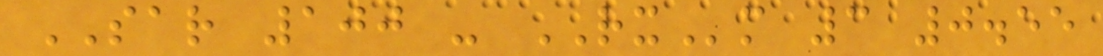SAR 100 - RXm 3 0.55
